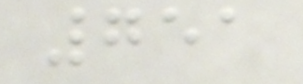751
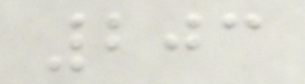203
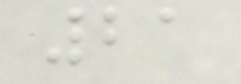21
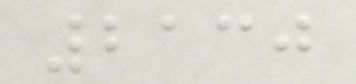2130
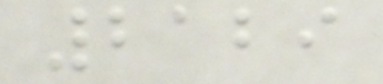2129
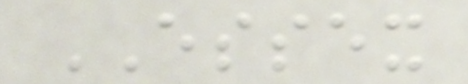ESSEX
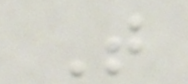T
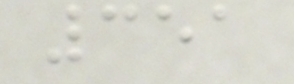351
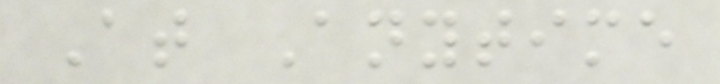At Anytime
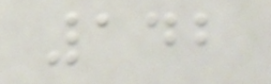142
